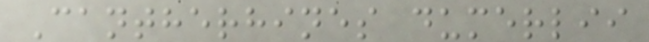Cantherhines dumerlii
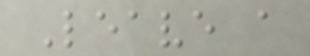Leave a
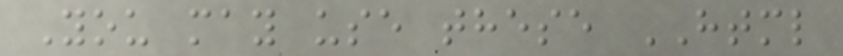You may use these HTML
